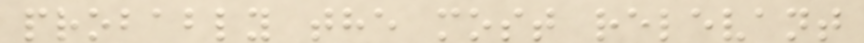probably the most relevant
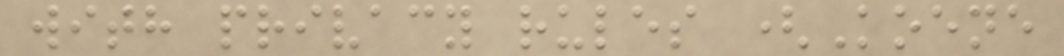with privacy rules (Koene
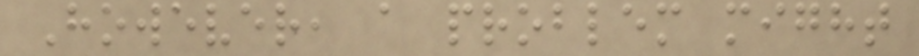However, a problem might
